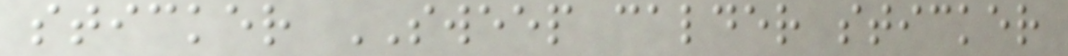sticker SWEEP calder sticker
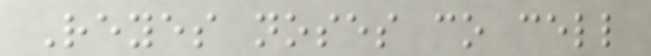Reyes noses co cell
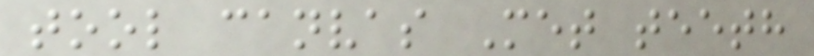tool canvas Met teeth
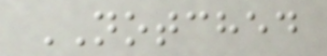NOTCHED
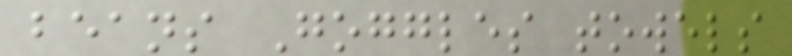beans Goggles towels
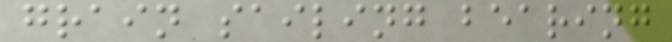grain sailing bearing
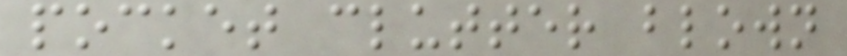pocket clutter blown
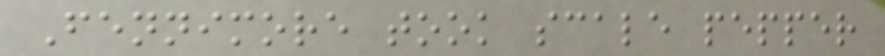Fennimore took scale pepper
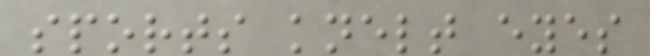sports knelt eyes
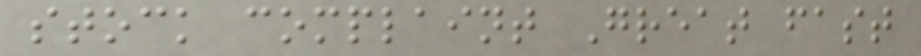stock complaint Great fast
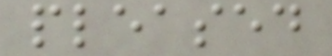pleased
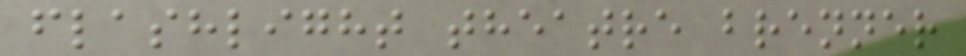flashlight theatre brenner
